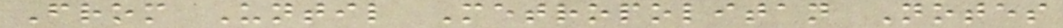From Until Metropolitan Notes
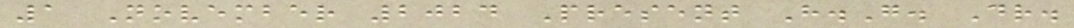1 November 2024 Present H.G. Dr.
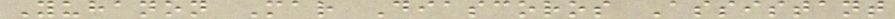Yuhanon Mar Diascoros Assistant
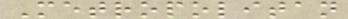Metropolitan
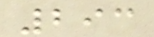293
